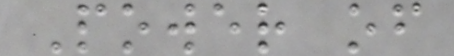Power of
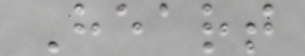Heart
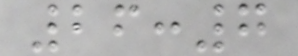26:7
